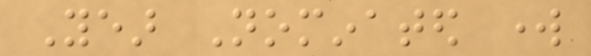Year Nominated work
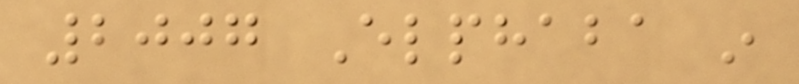2007 Elphaba in
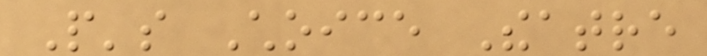People's Choice Theatre
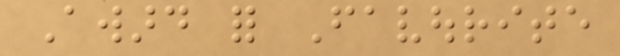Award for Favourite
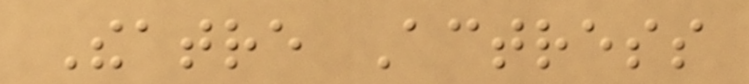Theatre Actress
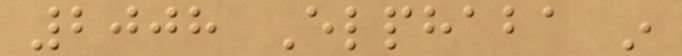2008 Elphaba in
